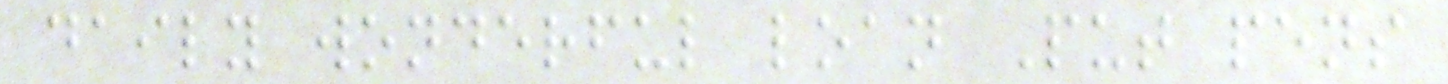daily wonderful loan Put pens
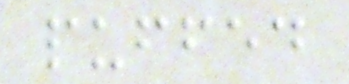puffed
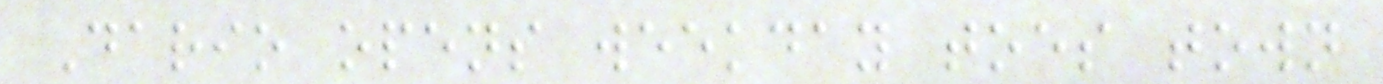Dario opens weekday toes town
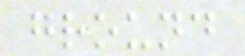ground
